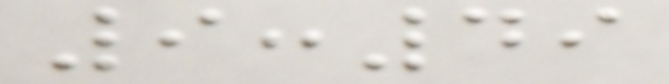9:49
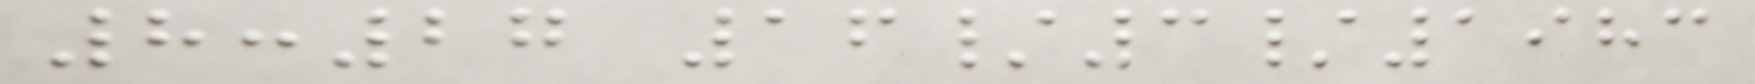8:27 16/3/1983
